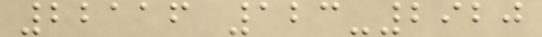22116 123-2920
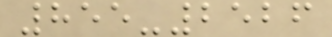855-2526
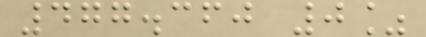477.360 0%
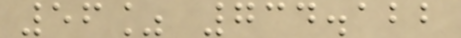56% 734.122
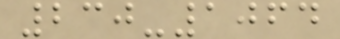230-1064
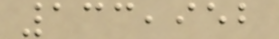133,952
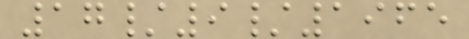17/9/1965
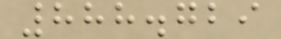888.729
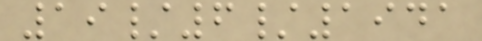19/6/1941
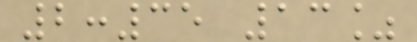2:35 13%
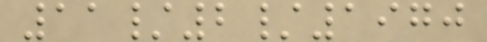11/2/1970
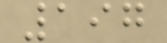197
